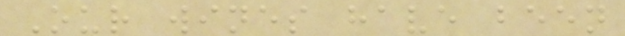Our wines have been
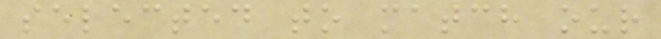selected to match our
